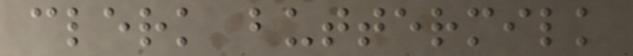clerk buttermilk
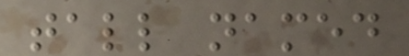tall named
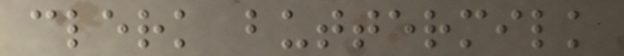clerk buttermilk
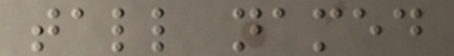tall named
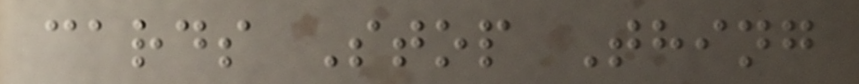cards Stop Thing
